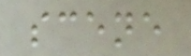scene
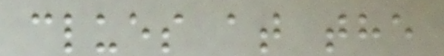clues at the
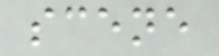scene
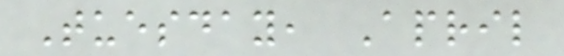Tuesday, April
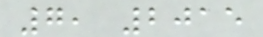7, 2015
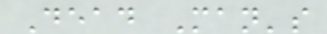Dead Man's
